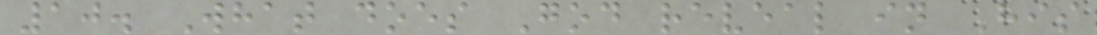10. What does God reveal in His
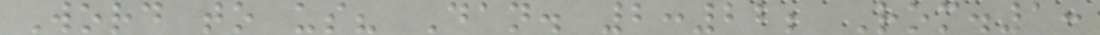Word to us? Dan. 2:22; Rom.1:
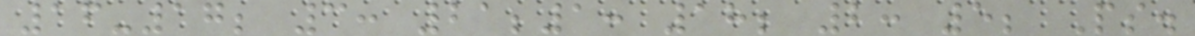16-17; 3: 21;1: 18; 2: 5; Ps.
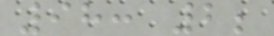98: 2;
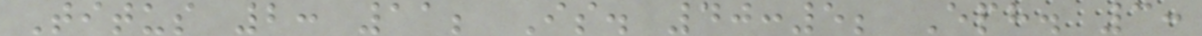Titus 2: 11; Is. 40:5; Eph. 3:
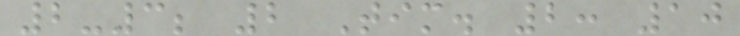2-3; 2 Tim. 2: 10
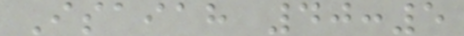Isaiah 40:5
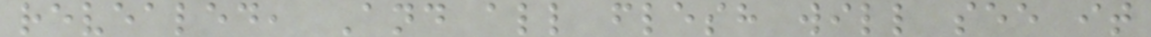revealed, And all flesh will see it
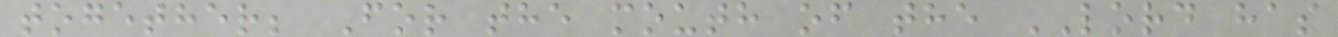together; For the mouth of the LORD has
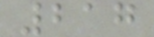217
